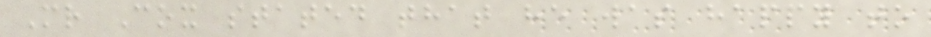Mr Cox stated that he was happy to
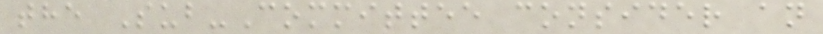the Sub-Committee consider an
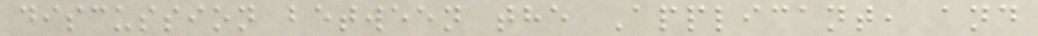discussion between the Applicant, and
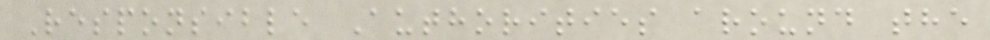Responsible Authorities around the
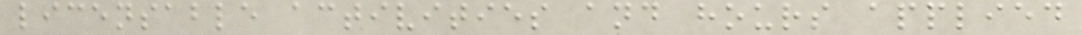licensable activities and hours applied
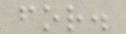for.
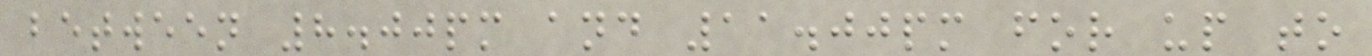between 8.00pm and 11.00pm for up to
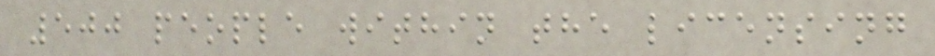500 people within the licensing
